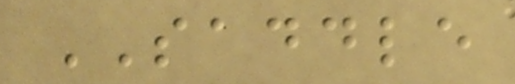SADDLE
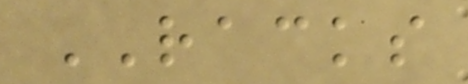RACKS
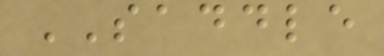SADDLE
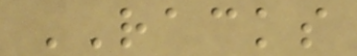RACKS
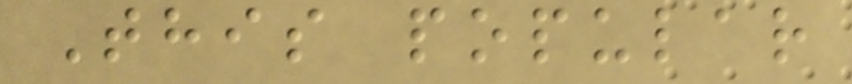This popular
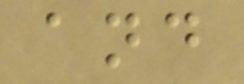and
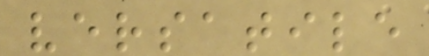versatile
